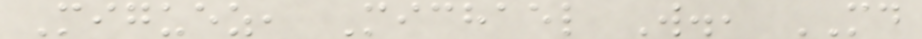Miguez, Michael W., MD
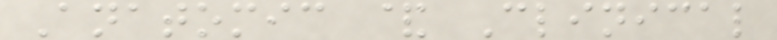Anatomic & Clinical
